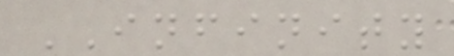INFINITY
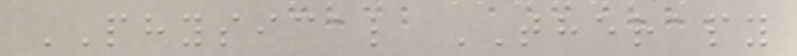PHYSICAL THERAPY
